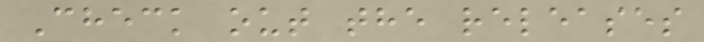Check out the releases
